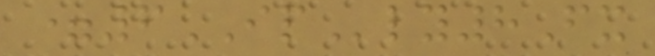=6IPly8Fx
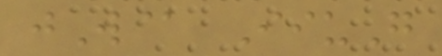jW@ IiuG
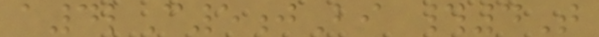a4lC5jBi #4T
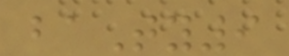baTy9
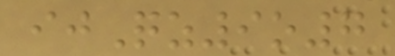ijQz9o7
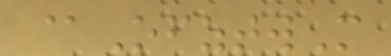@OfztwM
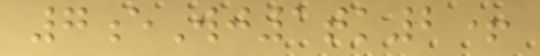7eWj1tk2+
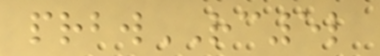prbwRC5l
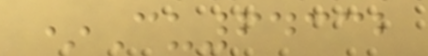*Cu64332
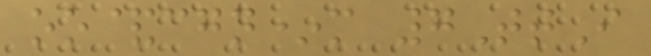oo&cgn*m 7TtI
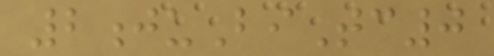2juBiTc0
